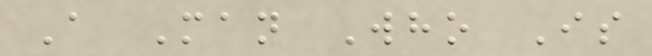A Man Who Is
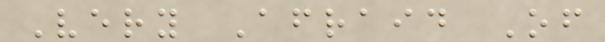Very Afraid Of
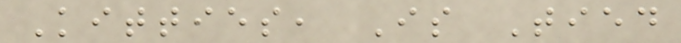Kitties, Is Tied
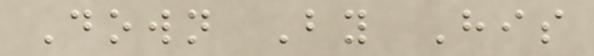Down By His
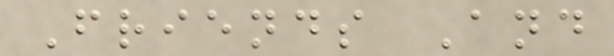Friends And
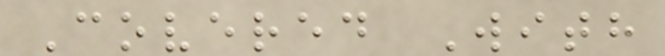Covered With
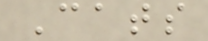Cats
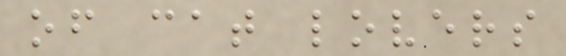of cat lovers
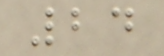24
